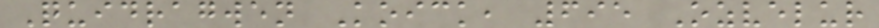Quidragwen Koick, 695 Ozvelur
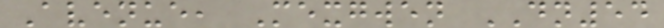Avenue, Mexgwen DN54
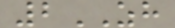2ZH
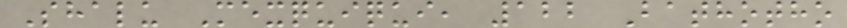Shalu Mexquiqui, 122 Bathotho
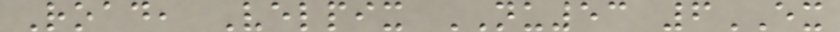Road, Velpix NU53 6EX
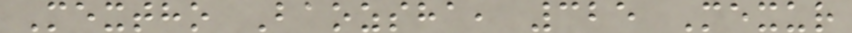Mextho Baozsha, 325 Mexur
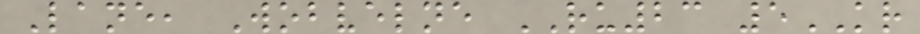Lane, Wobvelne RU23 5KR
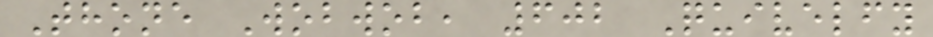Thone Wobwob, 602 Quivelfy
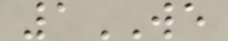1WE
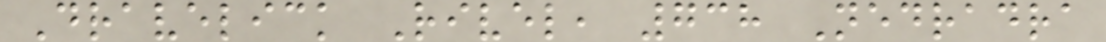Dravelick Rivel, 738 Nedradra
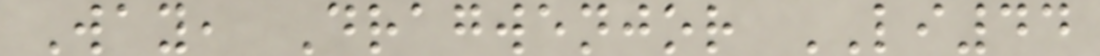Way, Dragwenjor LI44
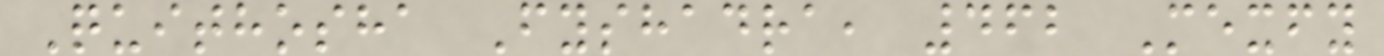Quithosha Fyshadra, 462 Mexfy
